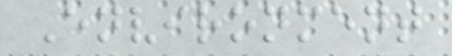Environment
